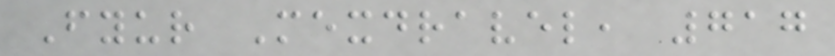Fyur Mexdravel, 717
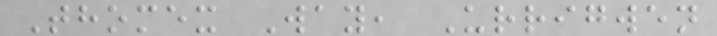Thomex Way, Urrigwen
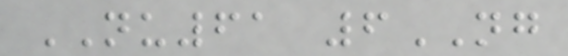NU61 6NG
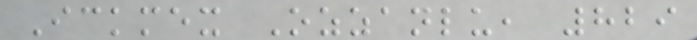Ickmex Ozzanlu, 829
